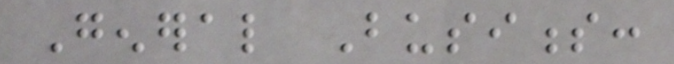General Business:
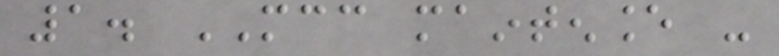1. MCC maintenance -
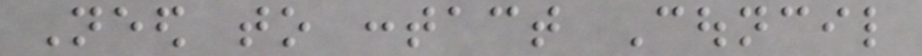Need to contact Council
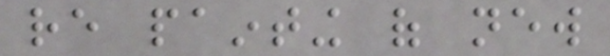re painting of new
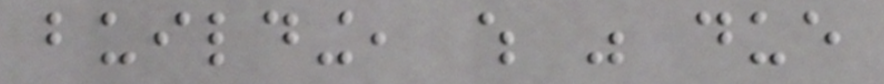building, which was due
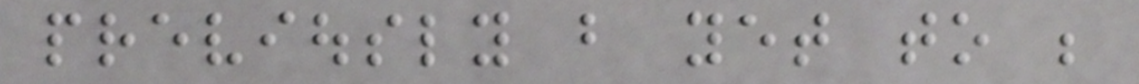previously but yet to be
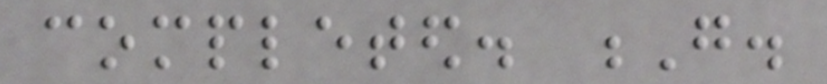completed. G.
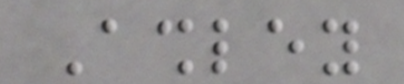Ashley
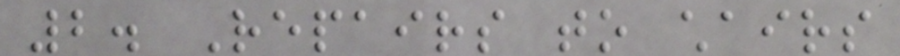2. Repairs to chairs
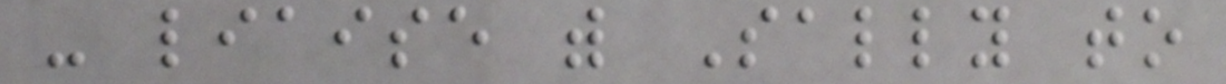- liaise with Sally to
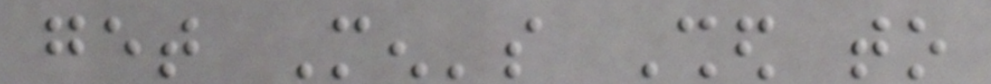get Men's Shed to
